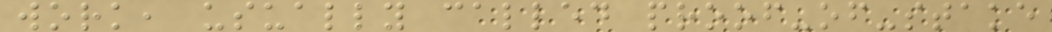work, usually called proof-of-stake
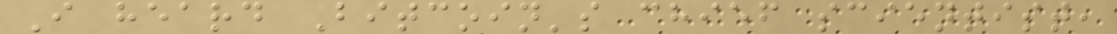I heard Bitcoin's chief scientist,
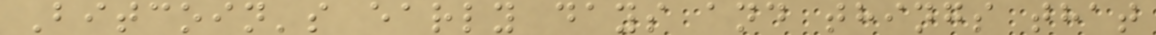Bitcoin's early days and things that
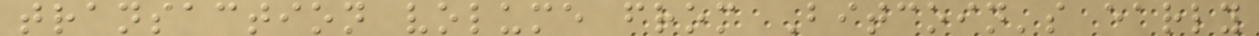transaction volume from Bitcoin's early
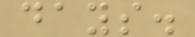days.
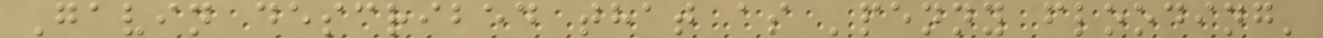Gavin described that as 'penny flooding'
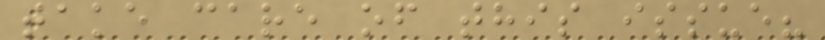take care of this issue?
